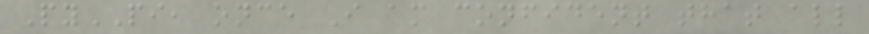PyPI, once I am confident that all
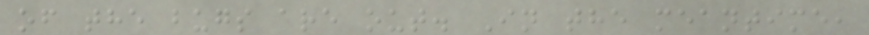of the bugs are out. In the meantime,
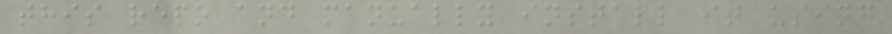this repo and manually install it using
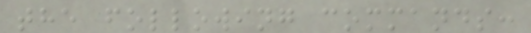the following commands:
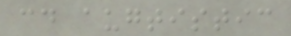cd augtistic
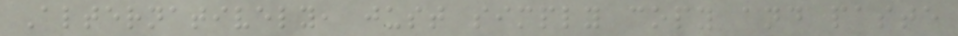Alternatively, just simply copy and paste
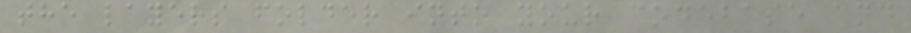the layers folder into your codebase and
